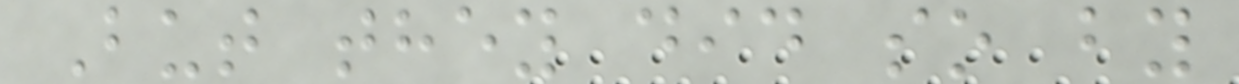But they did so by
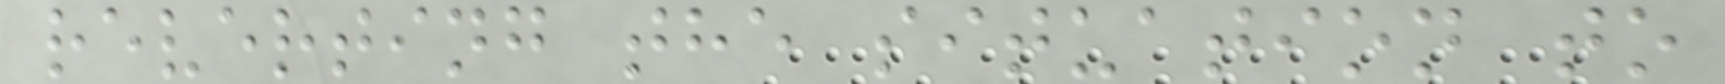reverting the situation to
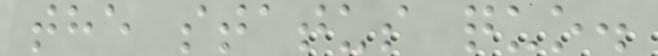the status quo.
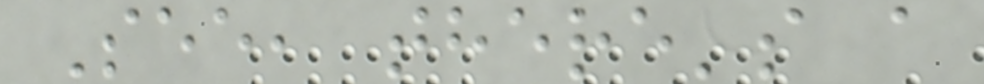See, there's a
